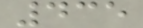435
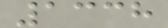1338
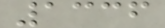1336
